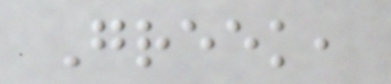Greek,
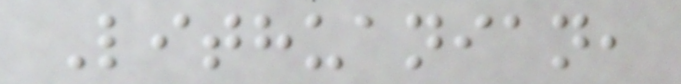Lithuanian,
